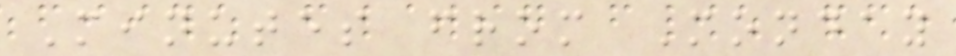Minutes from Monday
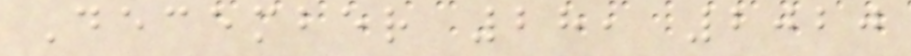December 28, 2020
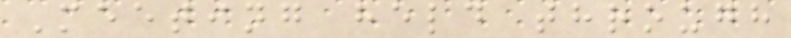Meeting held through
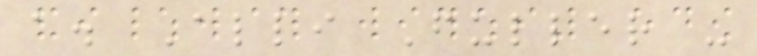a. Alli Fuller -
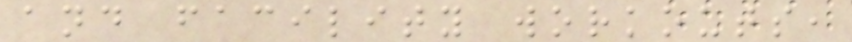and facility workouts,
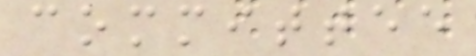committee
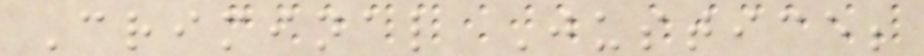Criminal Justice;
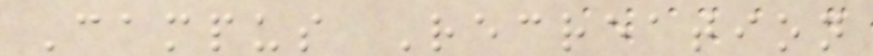Campus Recreation
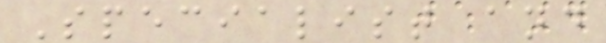Specialist and
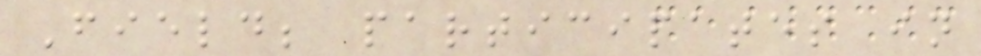Field; participates in
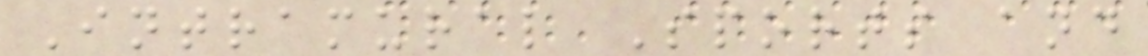Intramural Sports and
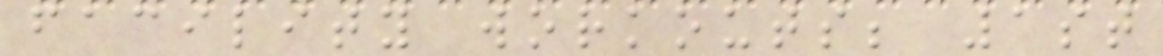facility workouts; 1st
